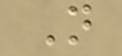N
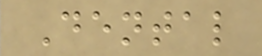Dental
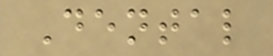Dental
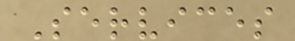Services
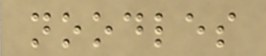noodles
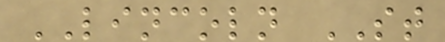LINCOLN ST
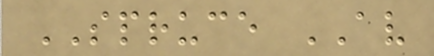SPRUCE AV
